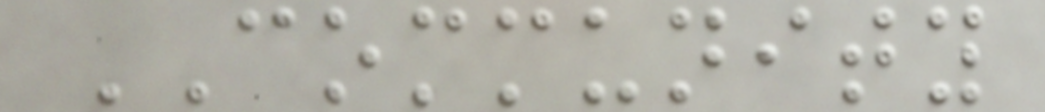COMMUNITY
